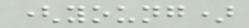(young)
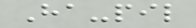Ha-pil
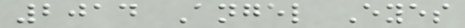2014 Angel Eyes
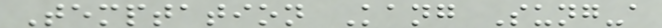Temptation Kang Sung-a
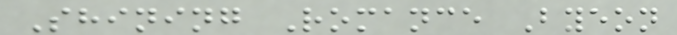Shining Romance Byeon
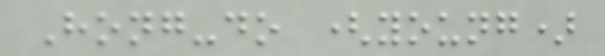Hong-do (young)
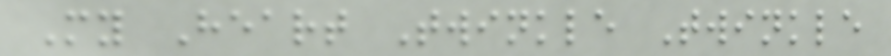My Heart Twinkle Twinkle
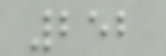252
